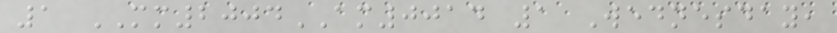1 MM2004AM0014 1 Wednesday,
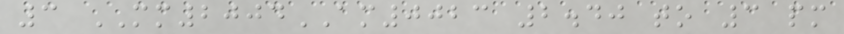3 MM2004AM0023 2.40 to 3 pm
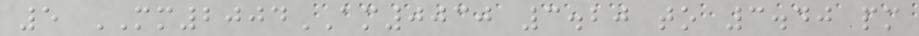5 MM2004AM0030 3.20 to 3.40 pm
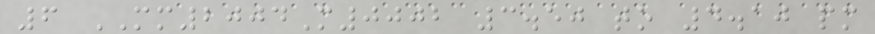6 MM2004M0002 3.50 to 4.10 pm
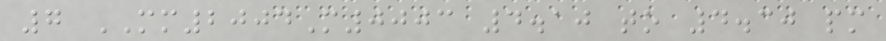7 MM2004M0003 4.10 to 4.30 pm
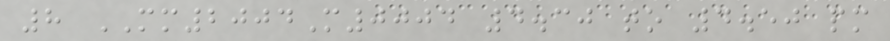8 MM2004M0004 4.30 to 4.50 pm
